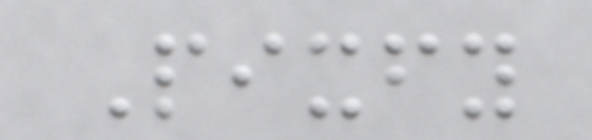Pixfy
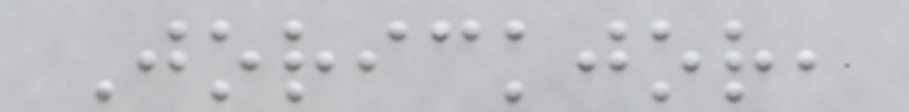Jorickjor,
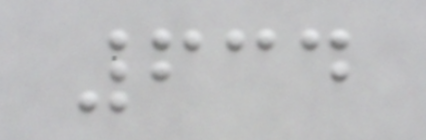634
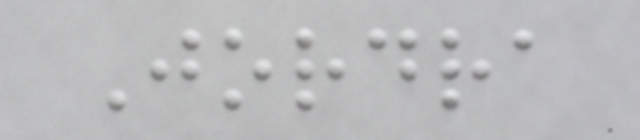Jordra
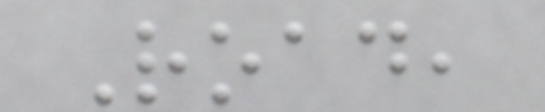Road,
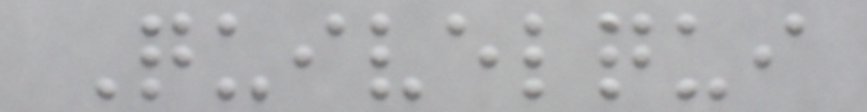Quivelqui
